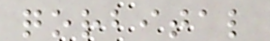qorbital
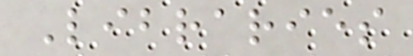Libraries
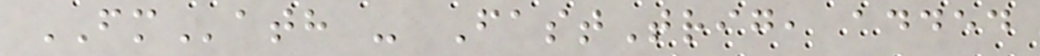FMath - FastTrig, added
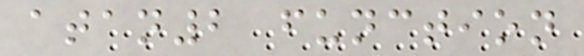atan2 function
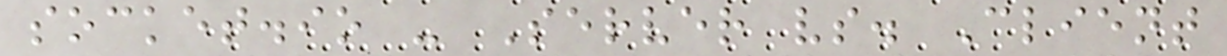socket.io - Server vs. Client
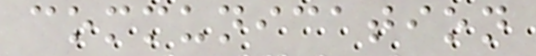communication
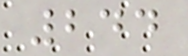244
